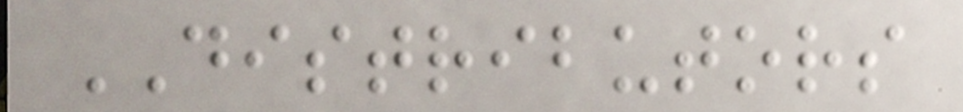DISTRIBUTORS
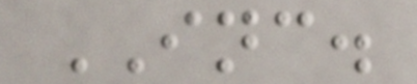INC.
